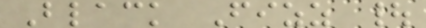Black Fizz |
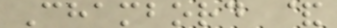Chambord &
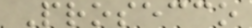Prosecco
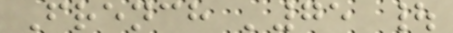French '75 |
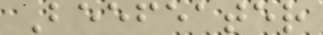Beefeater
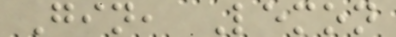Gin, Lemon
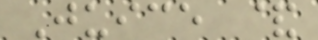Juice &
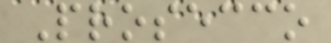Prosecco
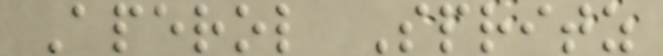Aperol Spritz
